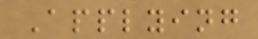Applying
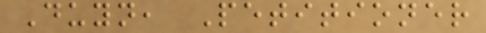Duyn, Petitioner
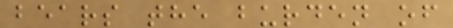bears the burden of
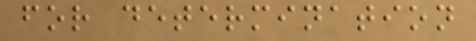for determination
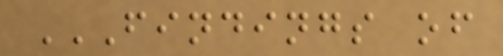FINDINGS OF
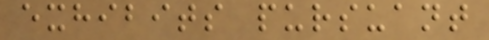exhibits pursuant
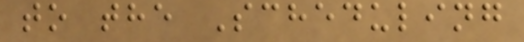to the Scheduling
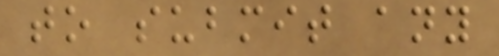to submit any
